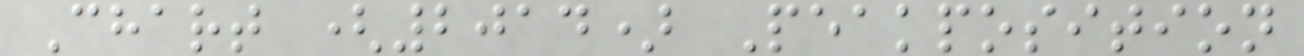Chart (2014) Peakposition
